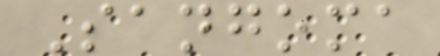Sangoma
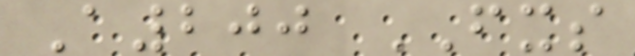A200 FXS
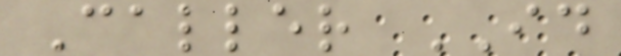Caller ID
